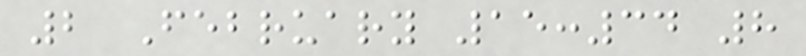2 February 15:34 8
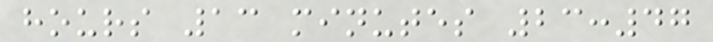hours 13 minutes 23:47
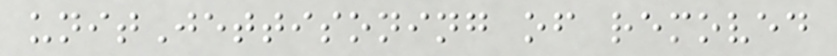unitJettisoning of removed
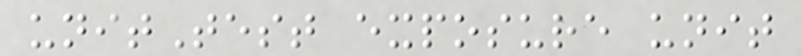unitTest exposure unit
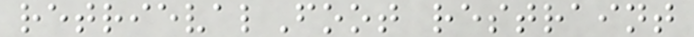retrievalFoot restraint
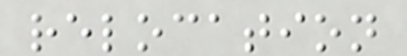relocation
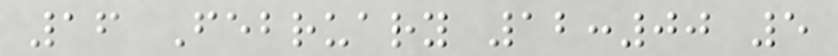16 February 12:00 5
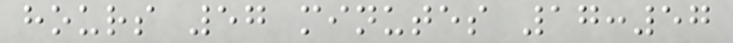hours 57 minutes 17:57
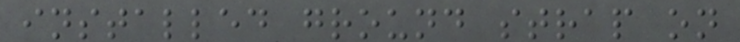installed ground strap on
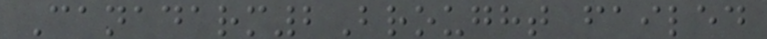Canadarm2Brought failed
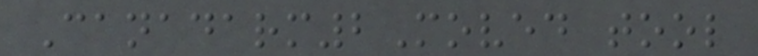Canadarm2Moved tool
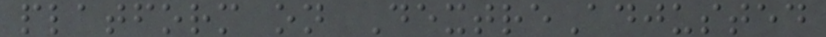platform on DextreAdjusted
